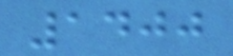1400
